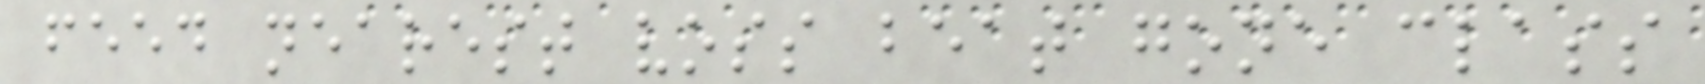feed nearest voss beat gone class
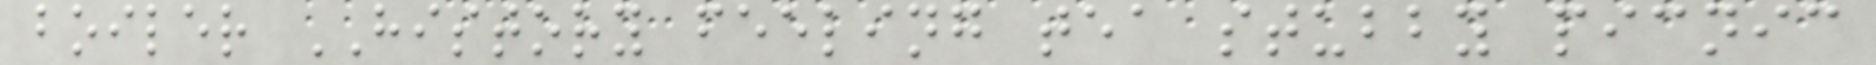boiler HISTORY feeling tea stubby picnic
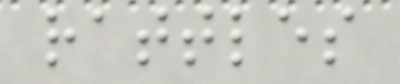rattles
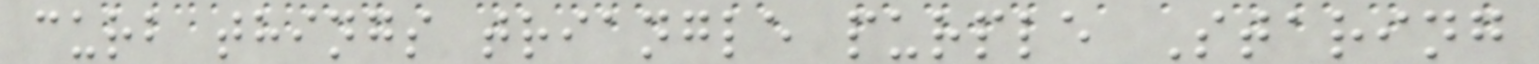curb things triangle purple Staring
